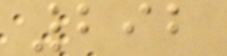292
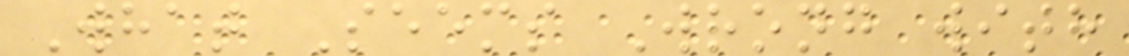What Seems Wrong with
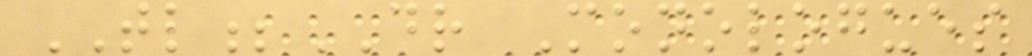TL;DR Monologues
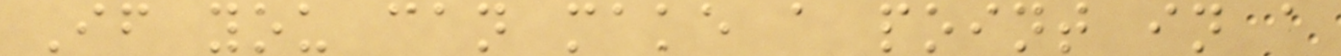If you can make a point in a
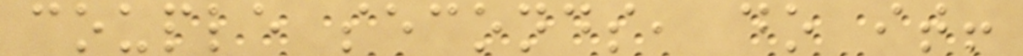couple seconds, do it!
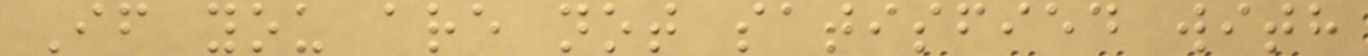If you are not satisfied with
